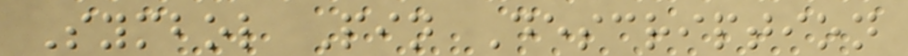Symbol Pin Description
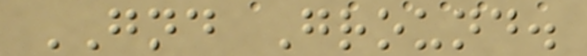GND Ground.
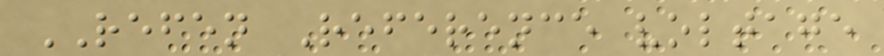REFEN Reference voltage
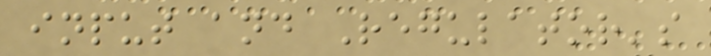input and Regulator's
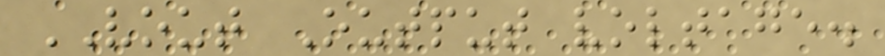VOUT Output voltage.
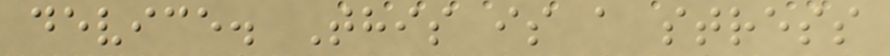device. This is a stress
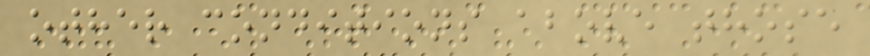other conditions above those
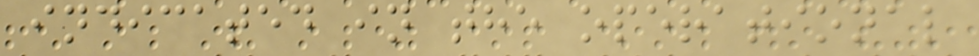indicated in the operational
